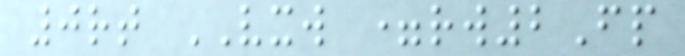0rt VXW =rw2Fp
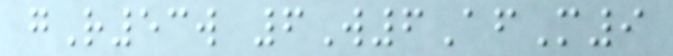gR53w 6W6AfM9
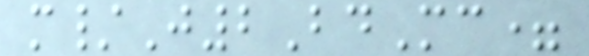m/J2BdMc=
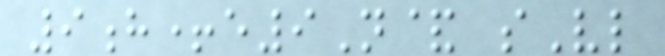9h+e9N& sVl
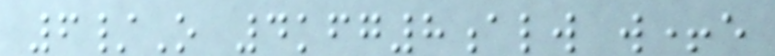6/O 4kfg8alw w+e
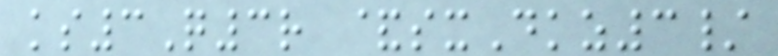ks3Q3r &sxDkz3/
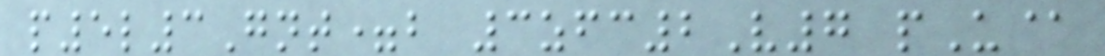p5l3Gnt=b 3zfc2V7 pU@
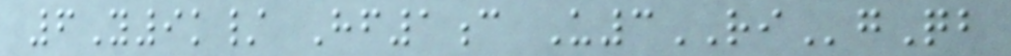6Y9k/ Hf1c U3RIgQb
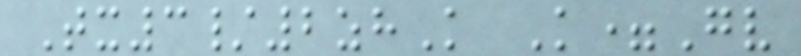Tx3/2zhK K=Gv
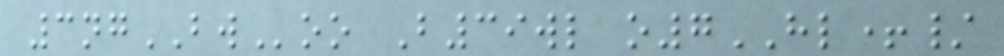3ngBWoo B39wl o7HL+/
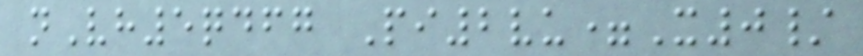nVh5qdfg Pi2vu=X0/
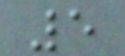5
